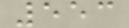553
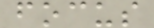focus
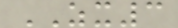ZX3
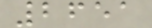2651
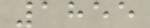1855
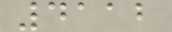4112
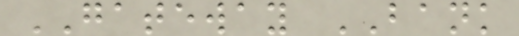GATEWAY BANK
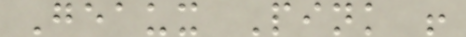Geaux Pink !
